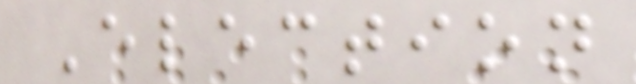Election
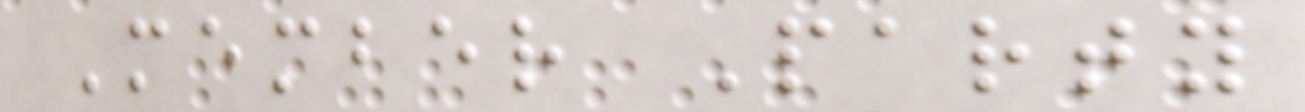Member Party
